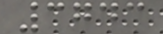3743
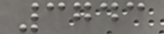3743
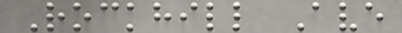Rockhill Ave
